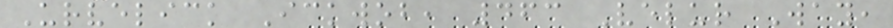Urvelick Ickwob, 463 Velur Way,
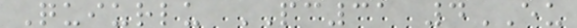Quiurlu PC31 4EU
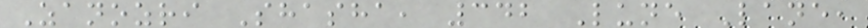Zanozri Shasha, 342 Lune Lane,
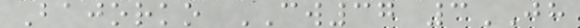Bajorko CW37 3JH
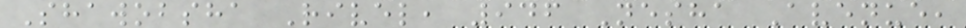Shawobsha Rivel, 946 Nesha Avenue,
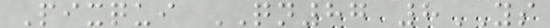Pixqui QN87 8YS
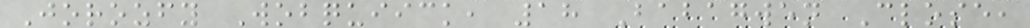Jorozfy Wobquiick, 18 Babagwen Close,
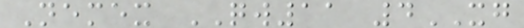Nemex QW11 4XG
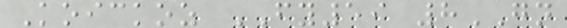Koickoz FY59 8GN
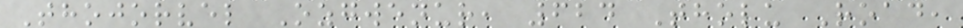Thojorvel Ozgwenur, 624 Tholu Road,
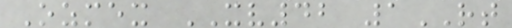Ozmex XV42 1RT
